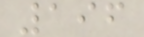196
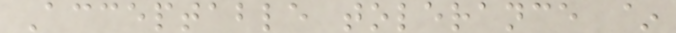Acceptable tolerance ~
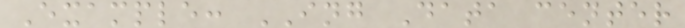Example: ING Data center
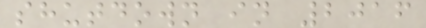shutdown in 2016
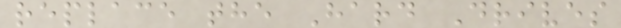replace the Hard Drives
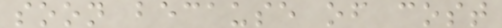soon because of cost
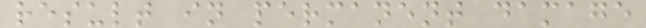result in permanent damage
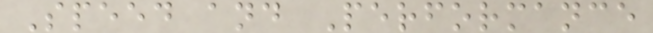Speed and Performance
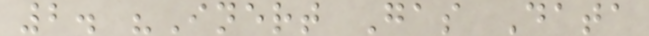2. "Inert Gas Data
